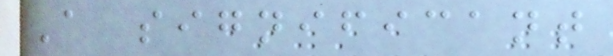A significant
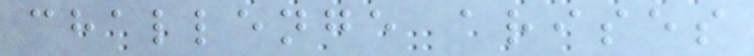challenge arises
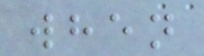when
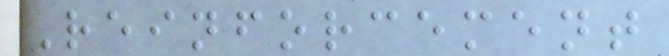Reinforcement
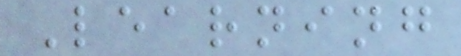Learning
